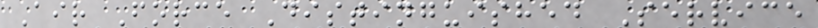Air Force Distinguished Service
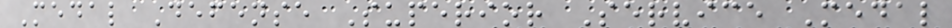Medal Defense Superior Service Medal
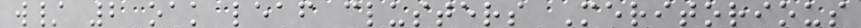w/ 2 oak leaf clusters Meritorious
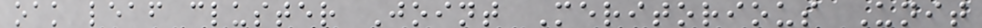oak leaf cluster Joint Meritorious Unit
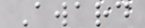Award
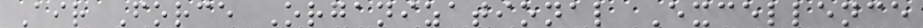Air Force Organizational Excellence
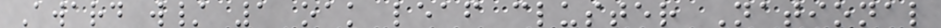Award w/ 1 oak leaf cluster National
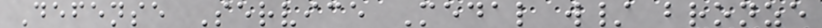Defense Service Medal w/ bronze
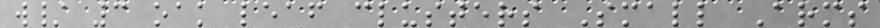w/ 3 oak leaf clusters Small Arms
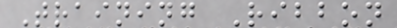Training Ribbon
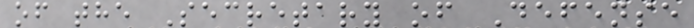of the Secretary of Defense
